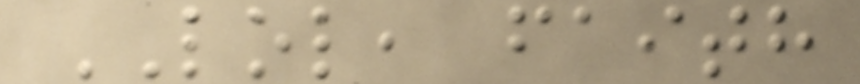LOL, faith
